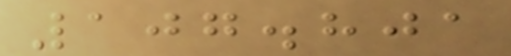107.801
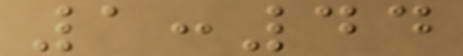1:44
